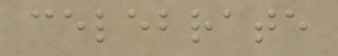celebrate
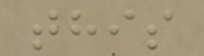this
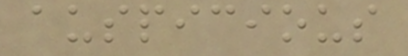auspicious
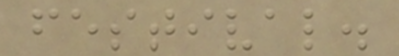festival.
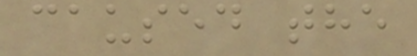caused the
